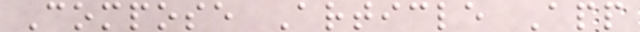Compose Article App
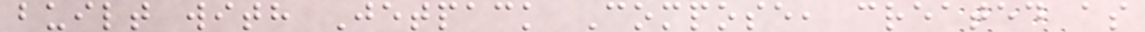built with Jetpack Compose, created as
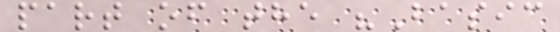part of the "Basic
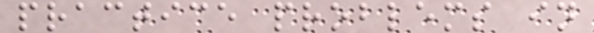practice problems in
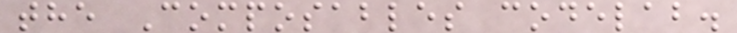the Composables codelab.
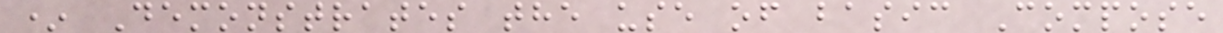* Demonstrates the use of basic Compose
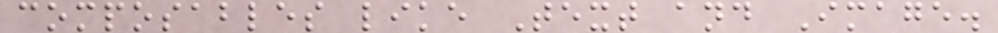composables like Text and Image.
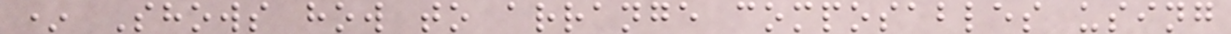* Shows how to arrange composables using
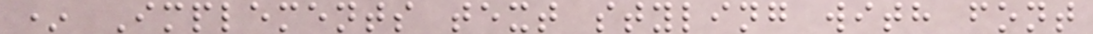* Implements text styling with font
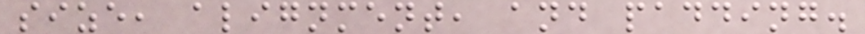size, alignment, and padding.
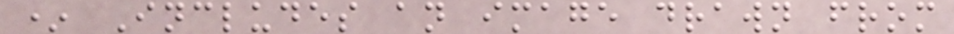* Includes an image drawn from
